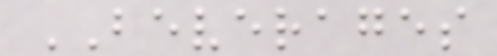BEVERAGES
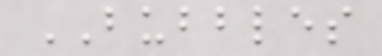BUBBLES
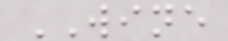WINE
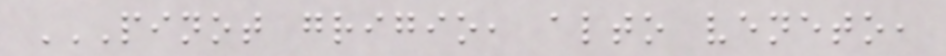PINOT GRIGIO, ALTO VENETO,
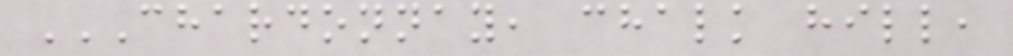CHARDONNAY, CHALK HILL,
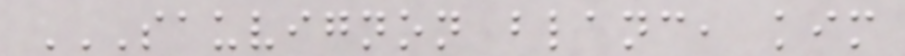SAUVIGNON BLANC, KIM
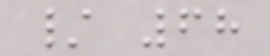/ 68
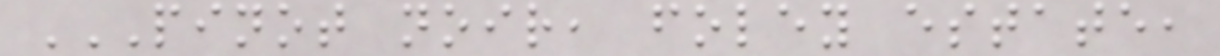PINOT NOIR, FOLEY ESTATE,
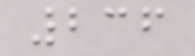236
